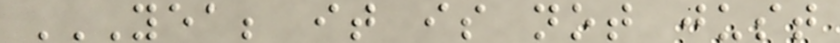YEA; IT IS NOT JUST
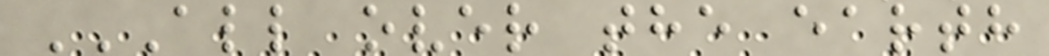ALL OVER THE EARTH
